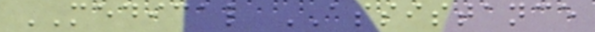MEDICAL ASSISTANCE
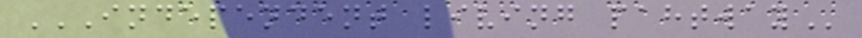INDEPENDENT LIVING PAHTWAY
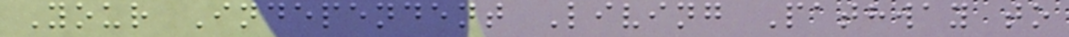Your Independent Living Pathway to
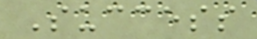Success
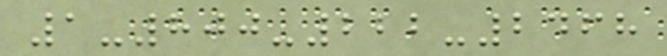1-800-222-2468
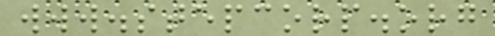www.stepcorp.org
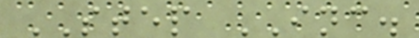STEP INC.
